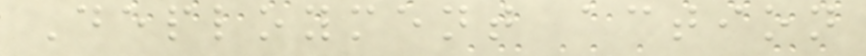Deployment action
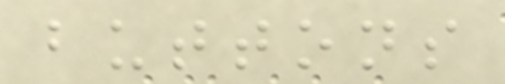buttons
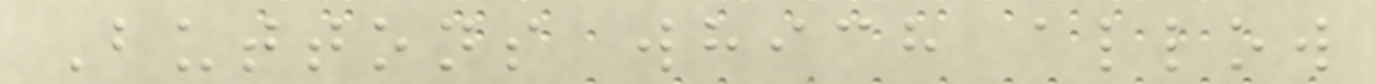Buttons which allow
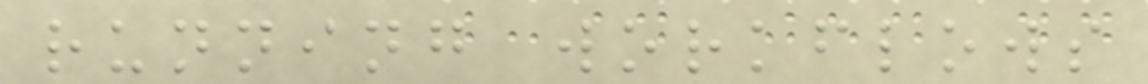running workflows
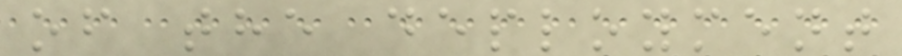of the deployment
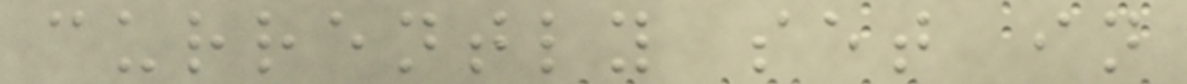currently set in
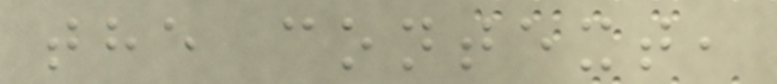the context,
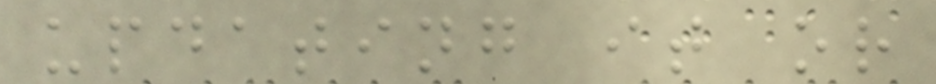updating it or
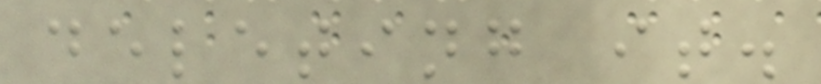deleting it.
